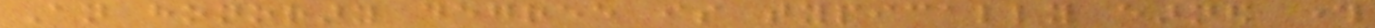An honorary degree is typically earned through
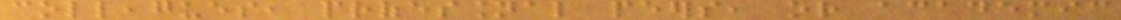colleagues, professional peers, or academic
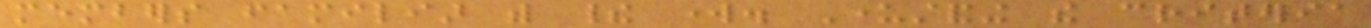members familiar with their work. Understanding the criteria
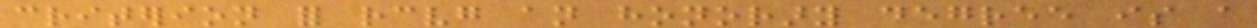criterion for receiving an honorary degree is a
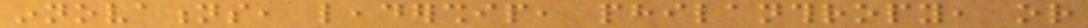innovations, leadership, philanthropy, or
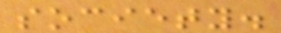society.
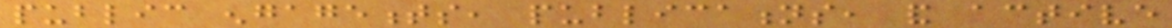public engagements, publications, and active
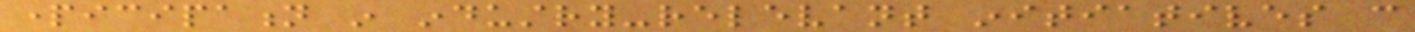participation in industry-relevant initiatives can
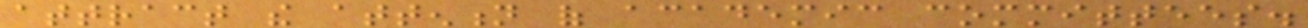attract the attention of academic committees.
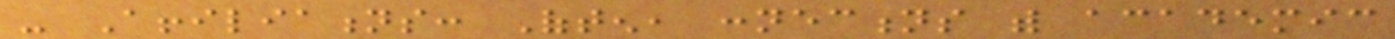- Affiliations: Often, connections with academic
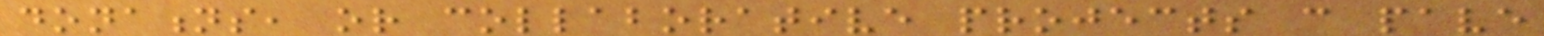donations, or collaborative projects can pave
